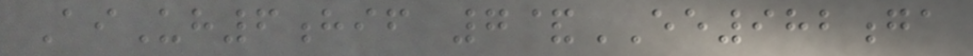AiUh6hif 7&EE982ga
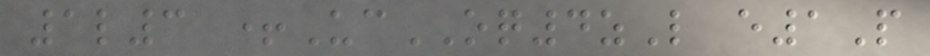1l3 +UcOQ4zL e1P
